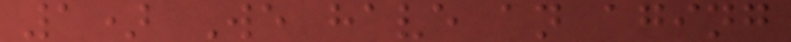1) We have an aging
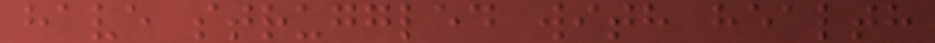have struggled with health
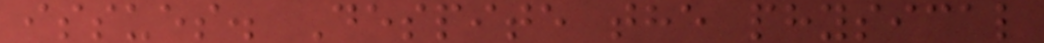issues. Despite the physical
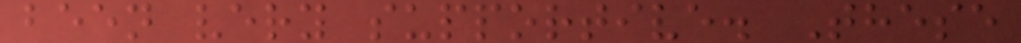been very supportive. These
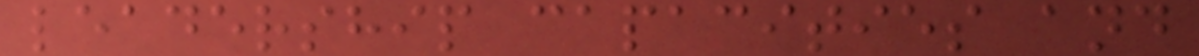leadership capacities and
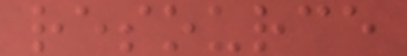resource
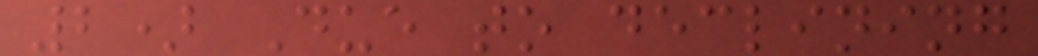2) Due to declining
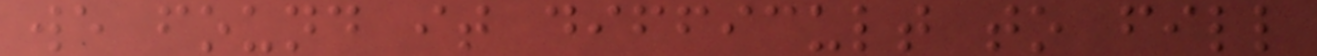we found it difficult to fill
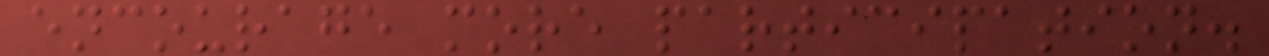encourage more participation.
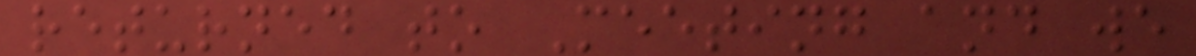returned to Meeting and we
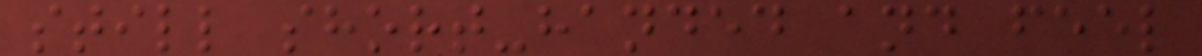still short-handed and feel
